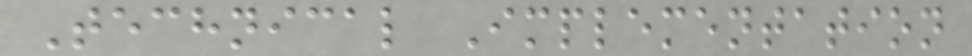Technical Implementation
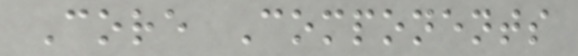Core Components
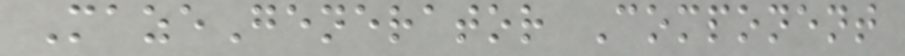MazeGenerator Component
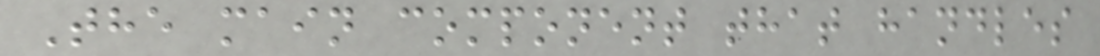The main component that handles
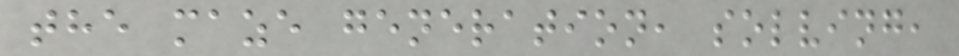the maze generation, solving,
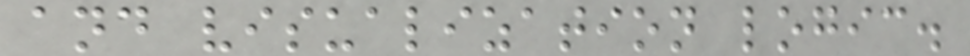and visualization logic.
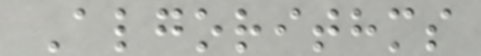Algorithms
